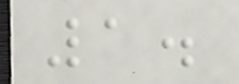1.
